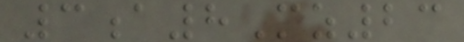3a8Mz23
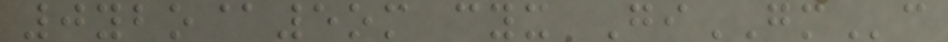0ybo@5om cyx GiGMc
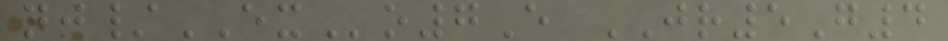nj/EXo7E JR5G4
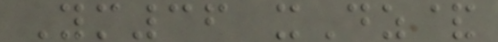Ym36 xDz&
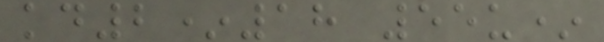kd2*18 55u*
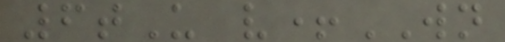6tU v+WN
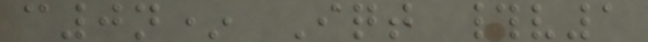c0n* Iqt #v1
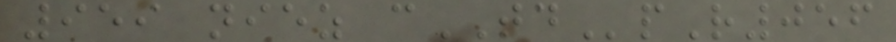959 niez cTDpR056
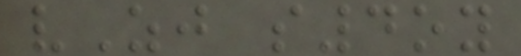vZj s4oy
